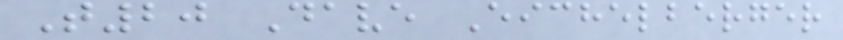T20 Dave Eichelberger
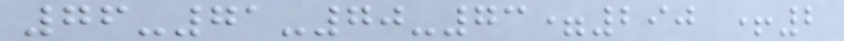76-71-70-73=290 +2
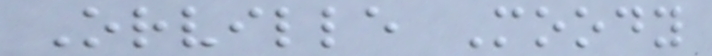Orville Moody
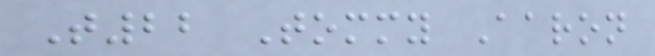T22 Tommy Aaron
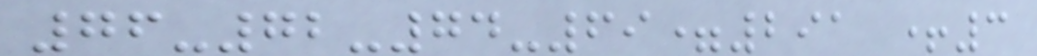76-72-74-69=291 +3
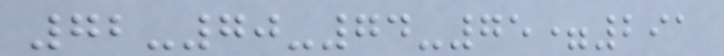72-70-74-75=291
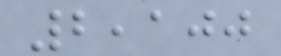2,100
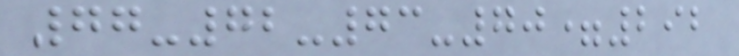77-72-73-70=292
